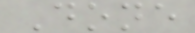Done
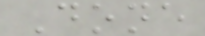Done
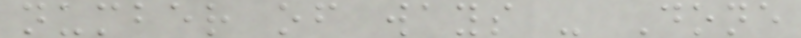number of ways - Done
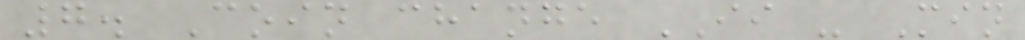7. Coin change II - Min
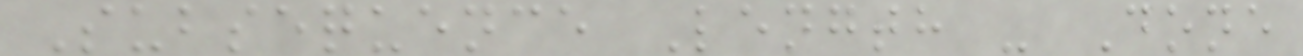Subsequence Length - Done
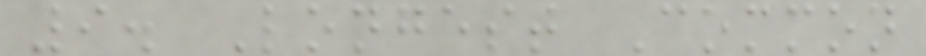9. Longest Common
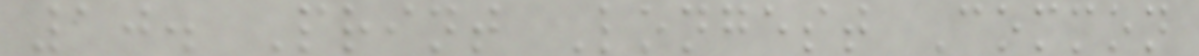10. Print Longest Common
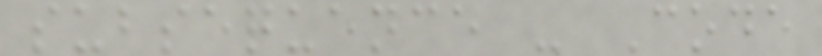subsequence - Code
